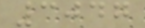3047
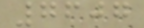7607
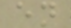en
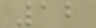12
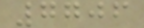7706
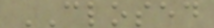CLOSED
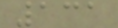131
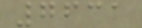7631
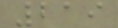219
